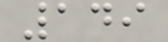149
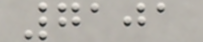7101
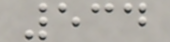534
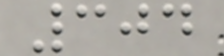304
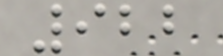922
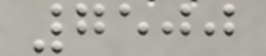7500
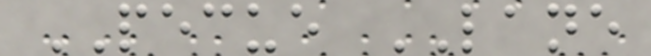PECUE LANE
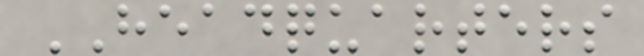HEADQUARTERS
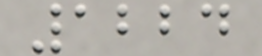1224
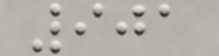901
